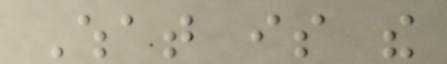What is the
